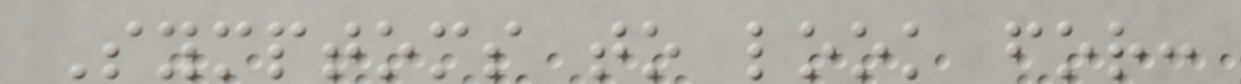Symptoms to look for:
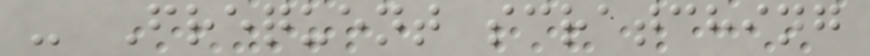- Frequent scratching
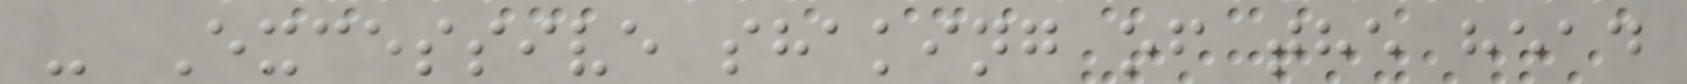- Excessive shaking of the head
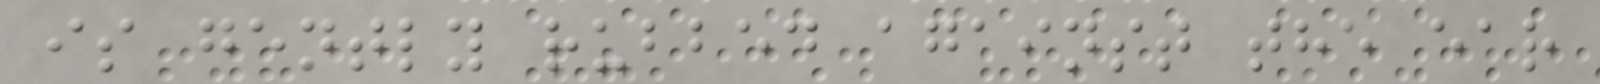is gently rubbed against the ear
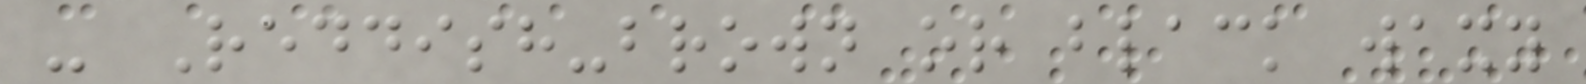- Reddish-brown or black waxy
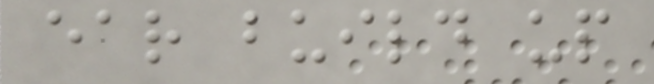ear build up
